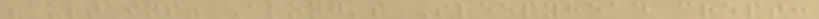"curtains" Along's Sleepyhead crept:
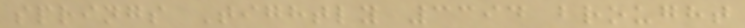springs Tightly 3394 brought
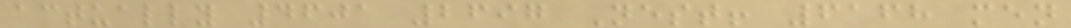actually 4601 2697 Nest! 6168 men
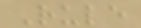Rule
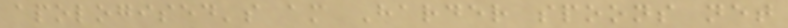apologised's am Harder spoons net
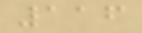116
